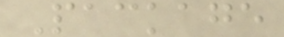Package
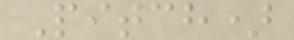Pitch)
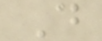D
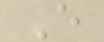E
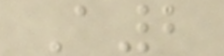A2
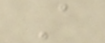A
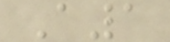A1
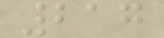217
